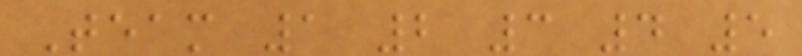Team 1 2 3 4 5
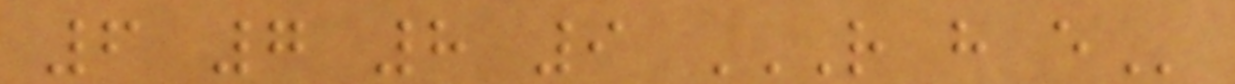6 7 8 9 R H E
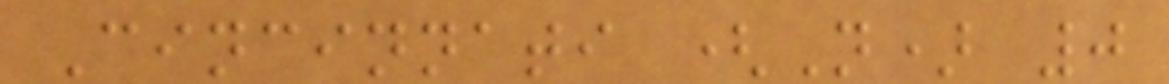Cincinnati (N) 0
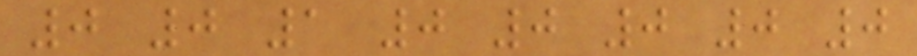0 0 1 0 0 0 0 0
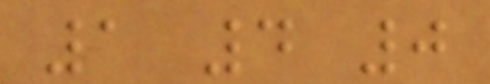1 4 0
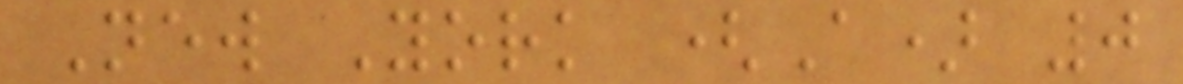New York (A) 0
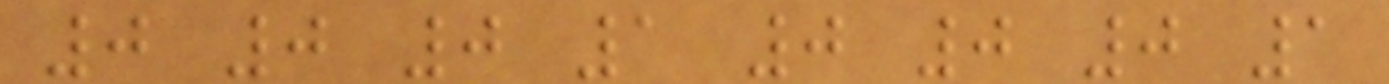0 0 0 1 0 0 0 1
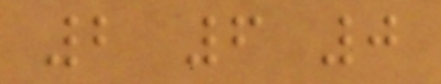2 6 0
